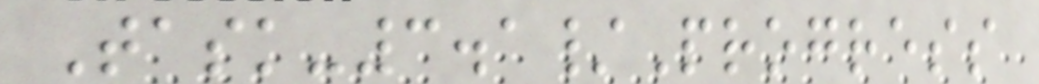Task-3.1/Progress
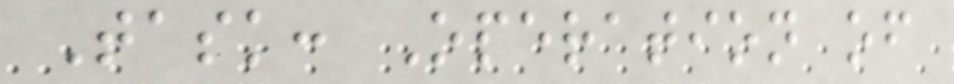Task: Operation of
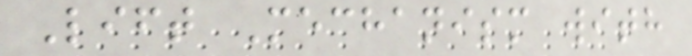Lift Mechanism with
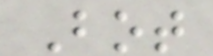Bot
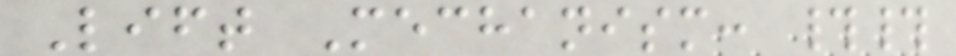Lift Mechanism: ##
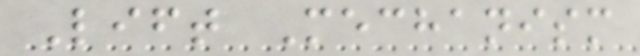Lift Mechanism
